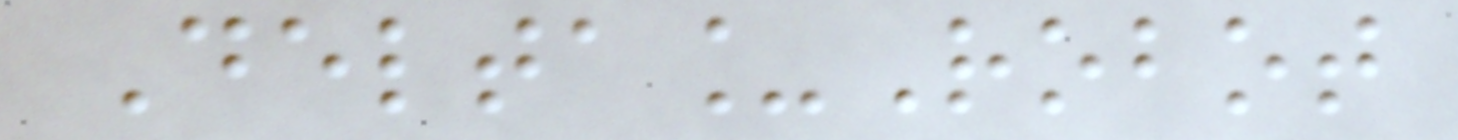Delta_Robot
